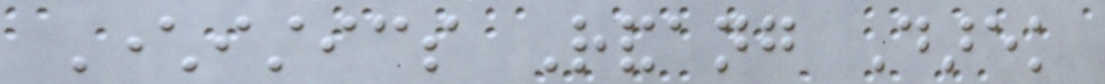Characteristics Randang Darek
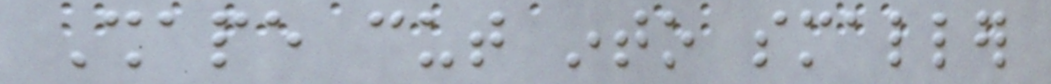Shape cut into smaller
